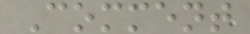Comment
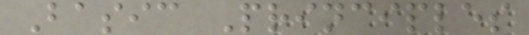Basic Principles
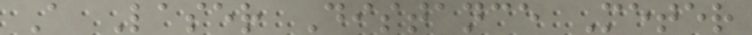A Laser Distance Meter
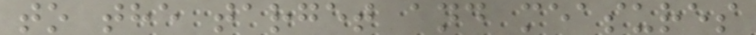to the target and measures
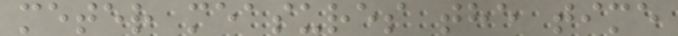meter measures the time
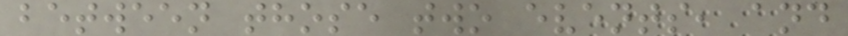between those two events, and
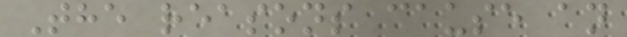The reasons cause an
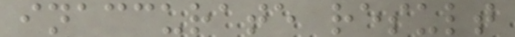inaccurate result
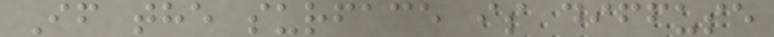If the surface is diffuse
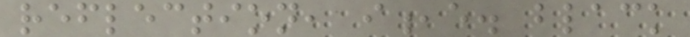reflection, i,e. black
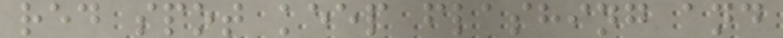red spot keep flashing and
